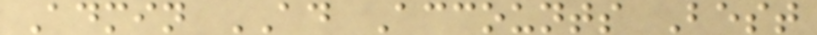Admin AD Accounts Best
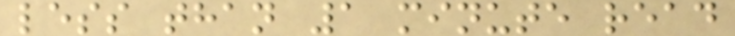less than 1 minute read
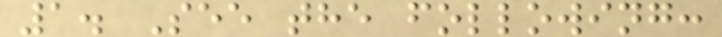1. See the following:
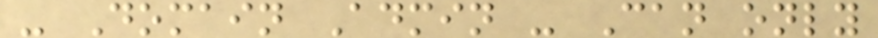- Domain Admin - Can only
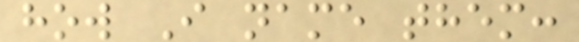how I name them:
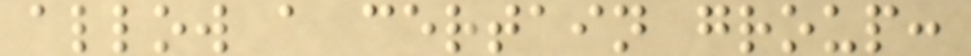allow a certain group:
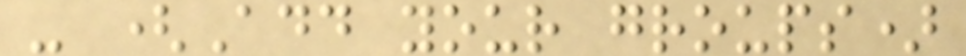- (Add your groups)
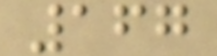167
